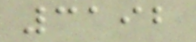3192
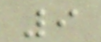9
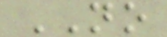NO
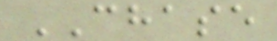CHASE
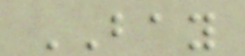BAY
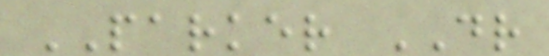PARKER DR
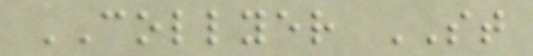COLLYER ST
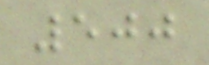500
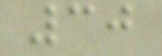30
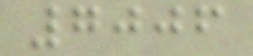7006
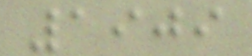1909
